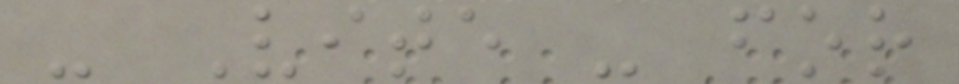- Vite - for
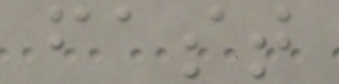fast
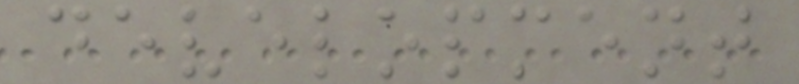development
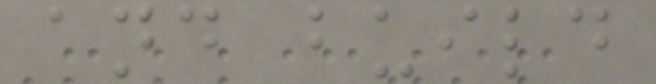and build
